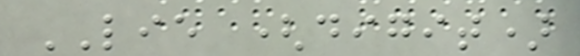LIE (digit)
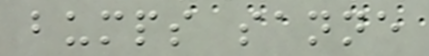bumps sanne
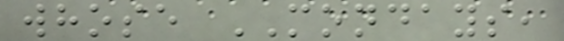whose MONDAYS,
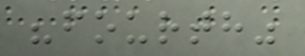"fourth"
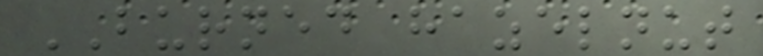BURNED hazelnut
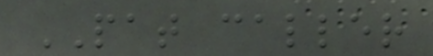PAT caller
